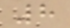8
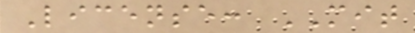License: MIT
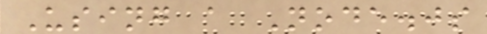Using a Node.js
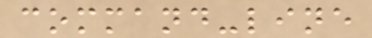command-line
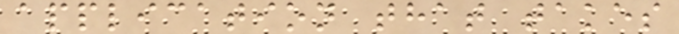application that takes
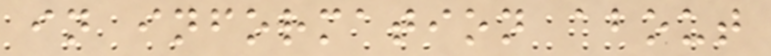in information about
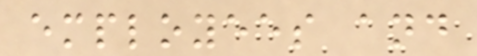employees and
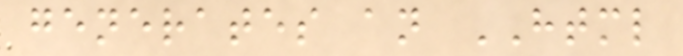generates an HTML
